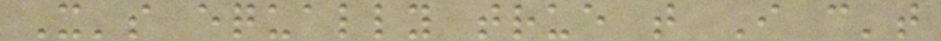It's equally true that I can't
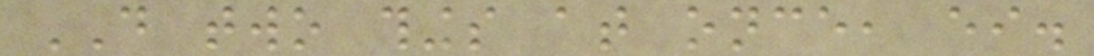DO two things at once, either.
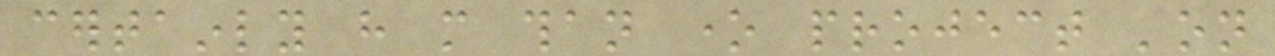certainly have more than one project 'on
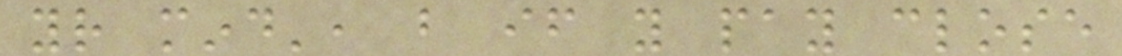your mind', but if you pay close
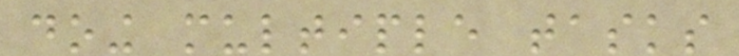doing multiple tasks
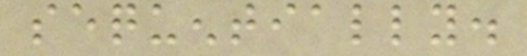sequentially.
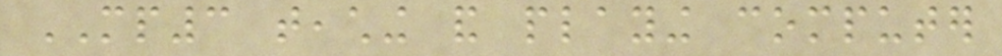MP3 teaching and playing computer
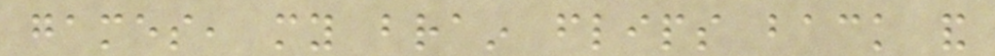games, my brain flips back and
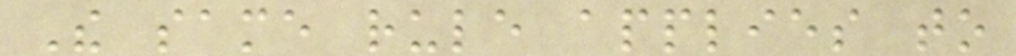The same rule applies to
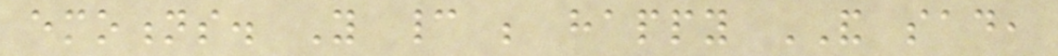emotions. You cannot be happy AND sad,
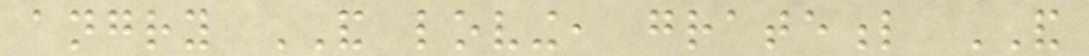angry AND loving, grateful AND
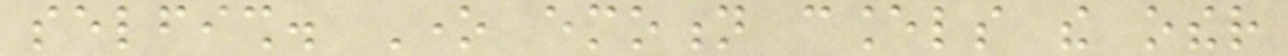selfish. One emotion cancels the other
